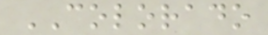COLORADO
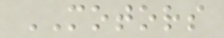MOTORS
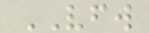VFW
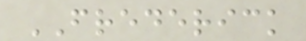FREDERICK
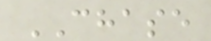CHASE
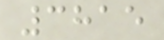3815
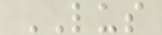LUS
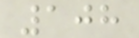108
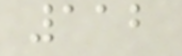112
